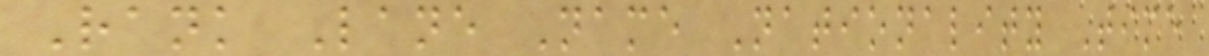Rank Lane Name Nationality Time
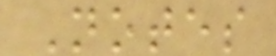Notes
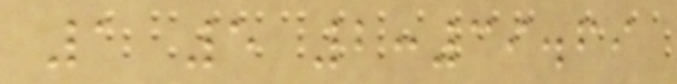1 5 2:39.69
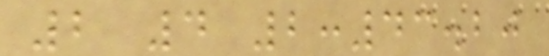2 4 2:43.20
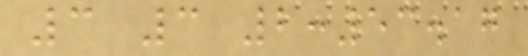3 3 2:53.17
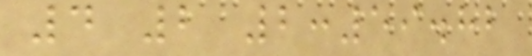4 2 2:59.82
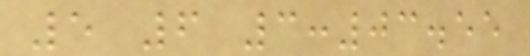5 6 3:03.55
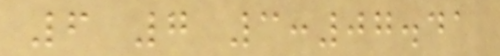6 7 3:07.41
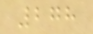278
